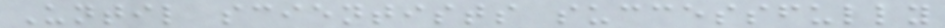Until scientists successfully
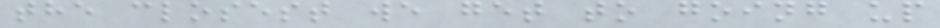the closest we get to going up
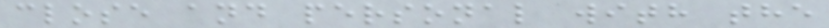close and personal with the
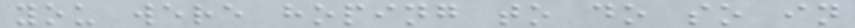you were hoping to do so in
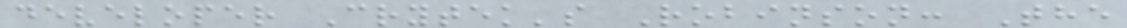developer Crytek's Robinson: The
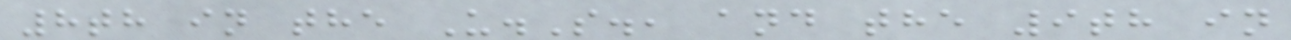8th in the U.S., and the 9th in
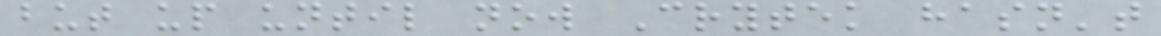but up until now Crytek hasn't
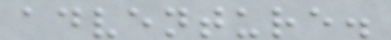adventure.
